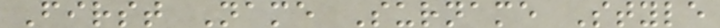First Name Surname Style
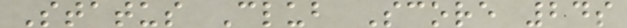Status Club Score 24s
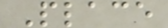Place
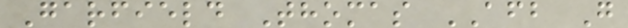Garfield Thomas AFB G
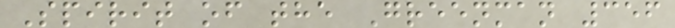Spirit of the Greenman 356
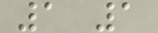1 1
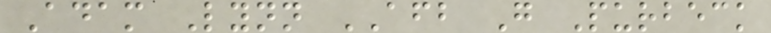Adam Lynn AFB G Purbeck
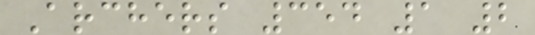Archers 354 1 2
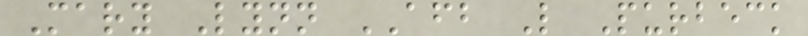Mary Lynn AFB L Purbeck
